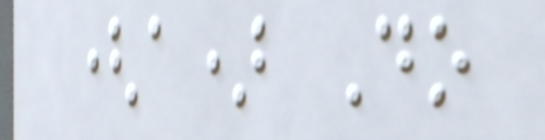(a) Do
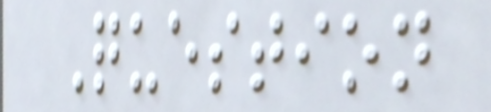Question
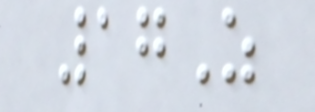17Z
